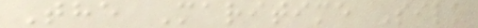The Maritime Silk
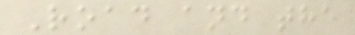Road and the
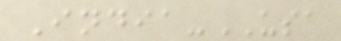India-USA
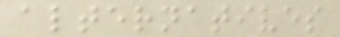alternatives
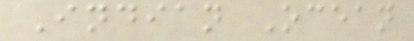Indian Ocean
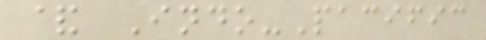& Indo-Pacific
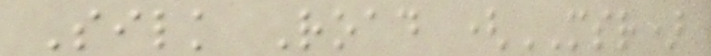Silk Road (MSR)
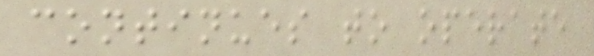continues to operate
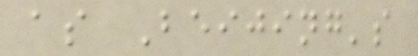as Beijing's
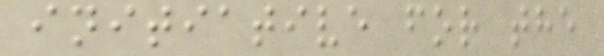initiative for the
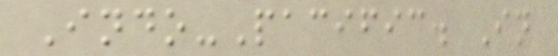Indo-Pacific. In
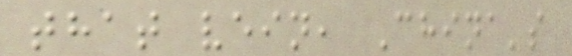that vein, China's
